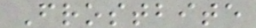Frostbite
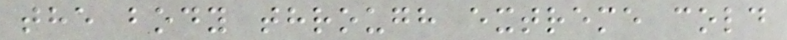the body through extreme cold
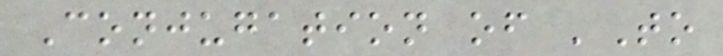Conjugation of 'To
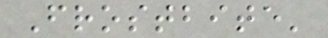Frostbite'
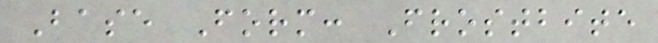Base Form: Frostbite
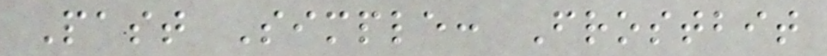Past Simple: Frostbit
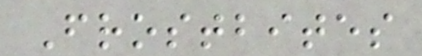Frostbites
